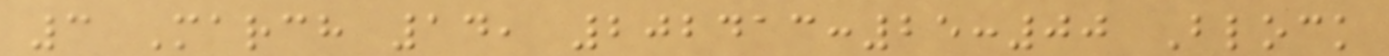3 March 14, 202413:25:00 Block
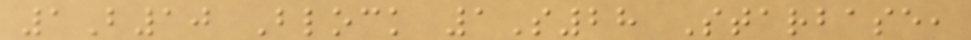1B10 Block 1S28 Starbase,
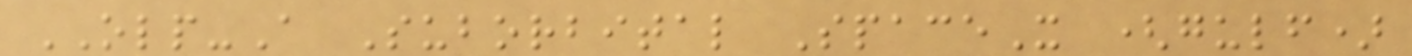OLP-A Suborbital SpaceX (gulf)
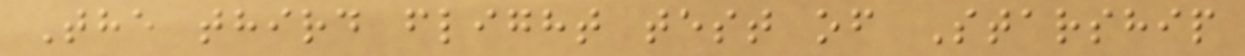The third flight test of Starship
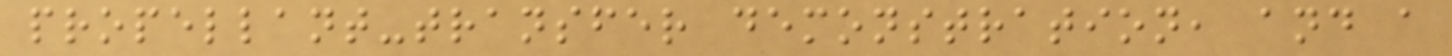propellant-transfer demonstration, and a
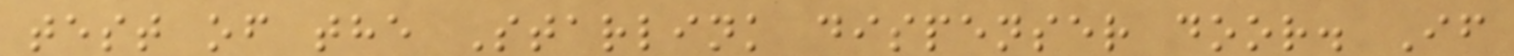test of the Starlink dispenser door. If
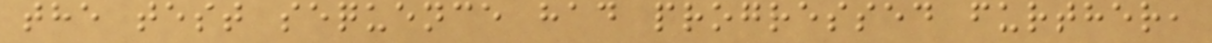the test sequence had progressed further,
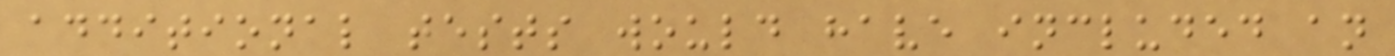additional tests would have included an
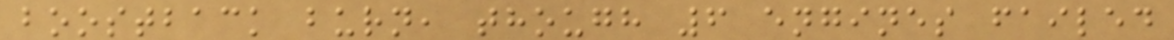boostback burn, though 6 engines failed
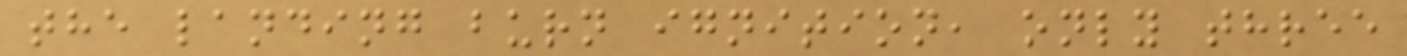the landing burn ignition, only three
